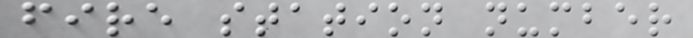fire station number
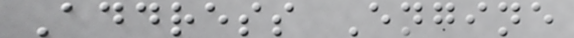Address Engine
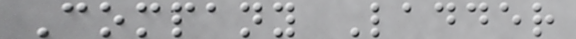Company Ladder
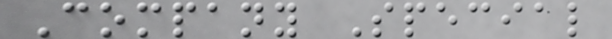Company Special
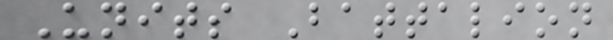Units Battalion
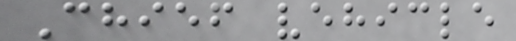Chief vehicle
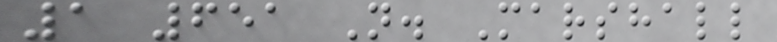1 651 N. Marshall
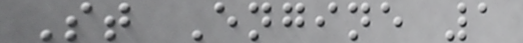St Engine 1
